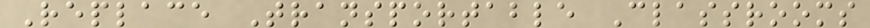Replace Transportable Classrooms
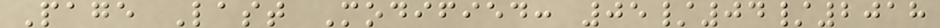Page Last Modified: 05/04/2018
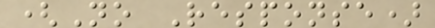(No Response)
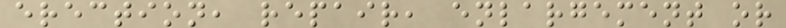erection, repair, enlargement or
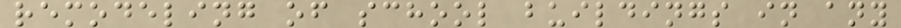remodeling of school buildings in any
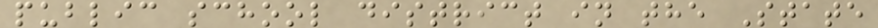public school district in the State
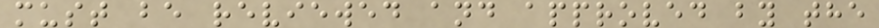must be reviewed and approved by the
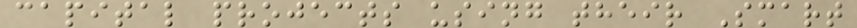capital projects using their Smart
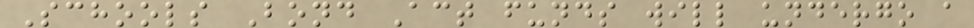Schools Bond Act funds will undergo a
